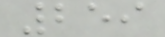259
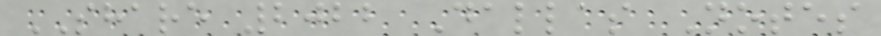SHARE 2022 Dallas Notes
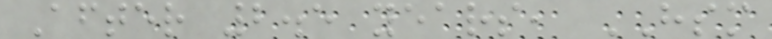After 2.5 years, HSM
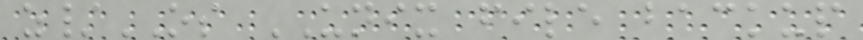z/OS UNIX file backup
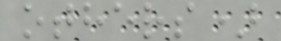others)
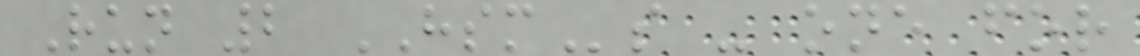Run 2 HSMs - one for
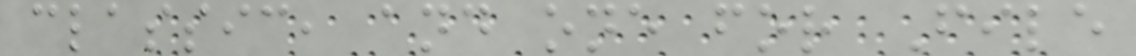classic, and one for File
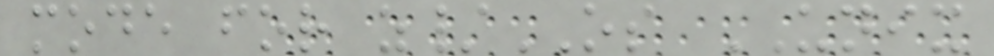mode for z/OS UNIX
